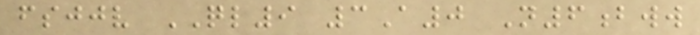fsjjv QL9 3A0 N6bww
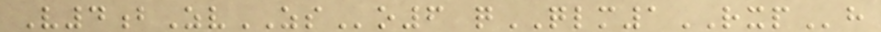V4bZvZSo6 qQLM1RXPh
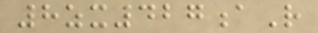8zx427aR
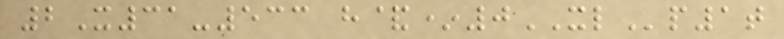2X31-533 h&*0XLp1t
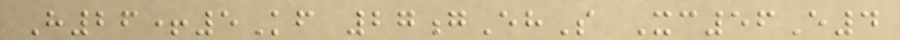H26+5Kf 27gEhS Xc56E4
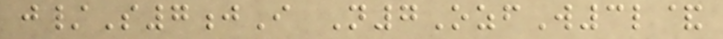j/S7jI N7OzfW3l&
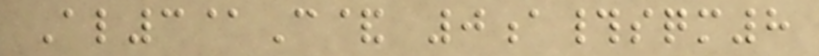Al3@C& 0a#sqm8
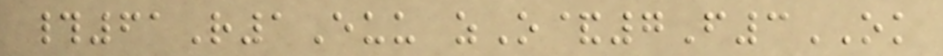#61R1Euu zO&7F3OK
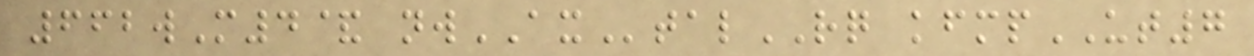662wM4& nwAXtalRQ kfmpUT7
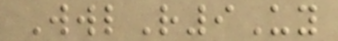WwlR9Uy
